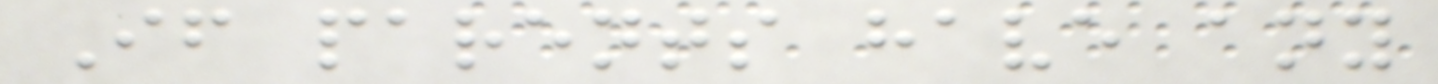If parents have any
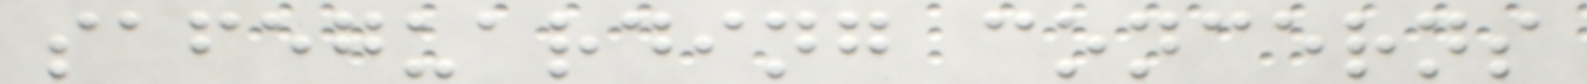safeguarding concerns
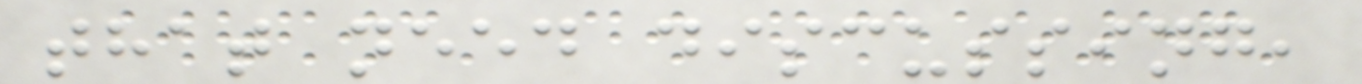that need discussing,
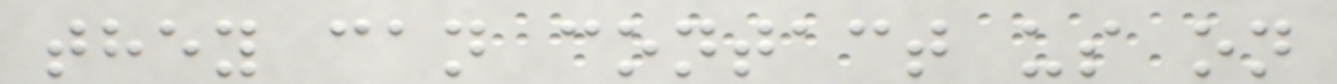they can contact us on
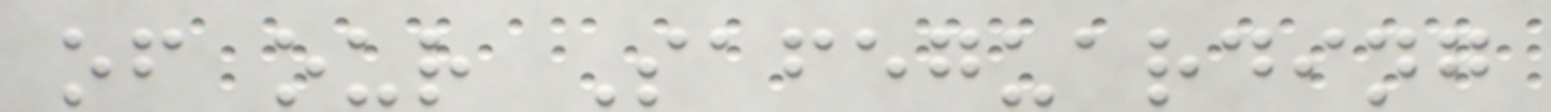of our Safeguarding
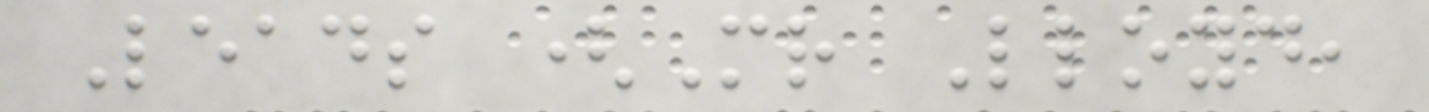Leads (Mr Lloyd,
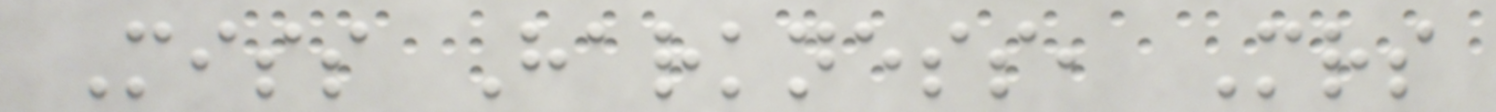Miss Harkness, Mrs
